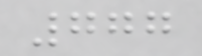777
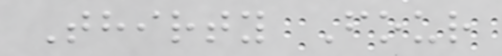Thirty Four
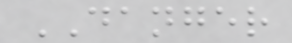DANGER
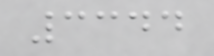3344
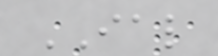IAL
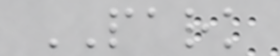PARK
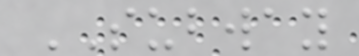SUBWAY
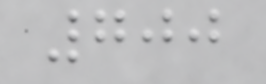700
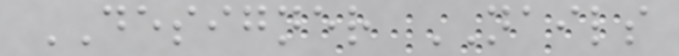DESIGNER NAILS
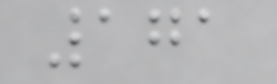171
